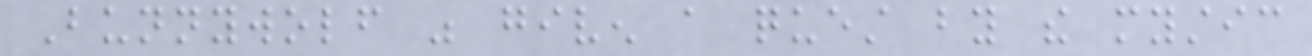Bunnywolf was given a quest by the mystic
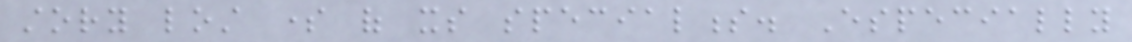story lost some of its specialness. Especially
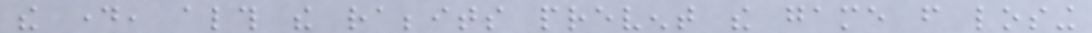the day, although the rabbits prevent the game from losing
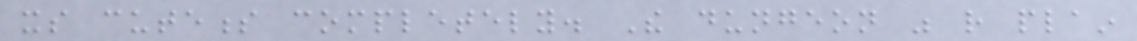its cuteness completely. The dungeon was rather plain
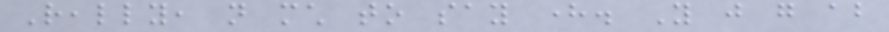Really, not much to say here. You just go about
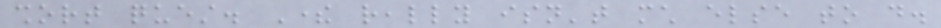short quest. There really isn't much else to do.
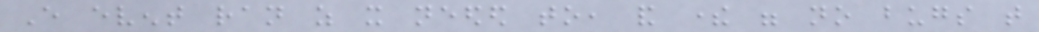Every event ran as it needed to, and there were no bugs that
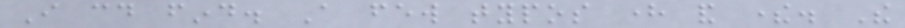I could find. A few typos here and there. The
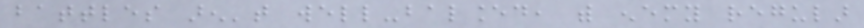battles aren't well-balanced, with enemy regular
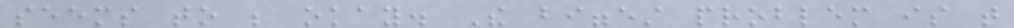seems to be okay. The biggest problem is that
